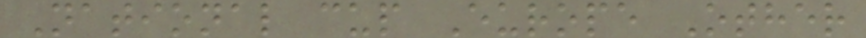National cup Europe Other
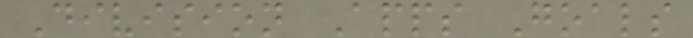Division Apps Goals
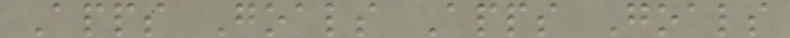Apps Goals Apps Goals
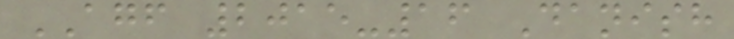AGF 2015-16 Danish
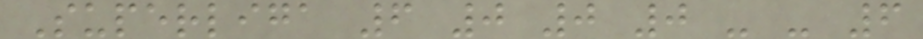Superliga 6 0 0 0 - - 6
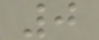0
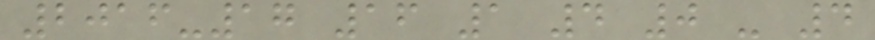2016-17 16 1 4 0 - 4
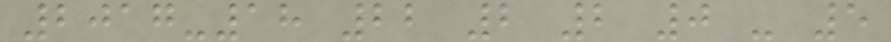2017-18 22 2 2 0 - 5
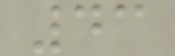43
